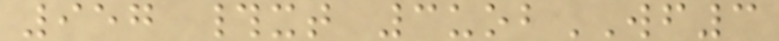957 #xt 3uobWF3
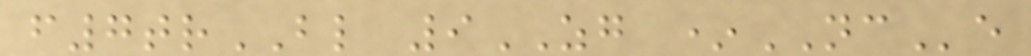f7trBL 9ZG *NCe
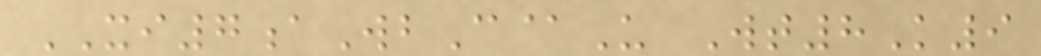XI7aWbC@U Wt8K9
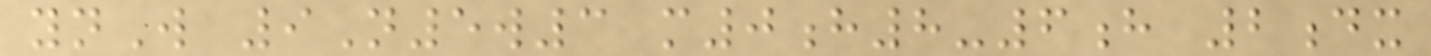ynW 9N5w3 m0h8-6h 2dx
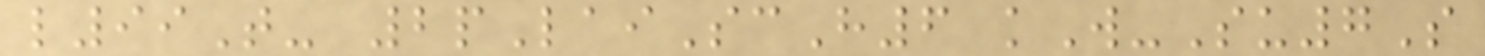l99T- 2pLaiScH6 kW-Su7S
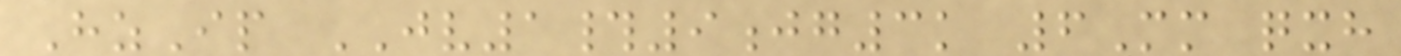HzIp JV1#9jg3k 6Mm qxh
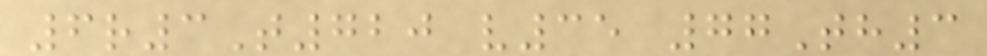6r3T720 v35 77Th3
